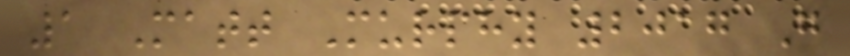1 Matt Murphy 2017 G
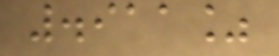.911%
